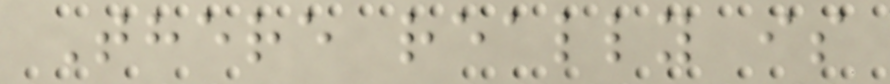There really is
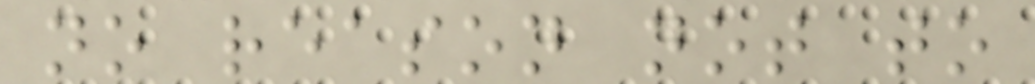no reason not to
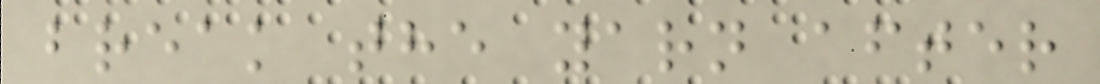break the yarn after
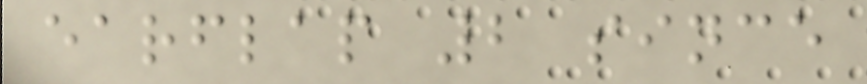earflap 2 since
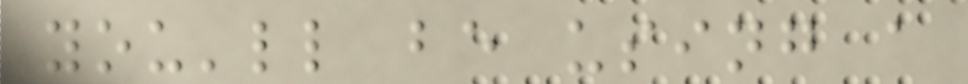you'll be using a
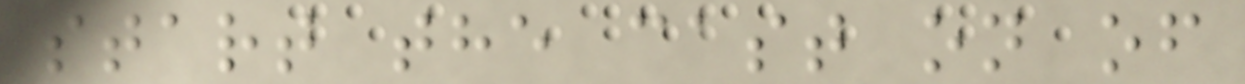start the cast on of
